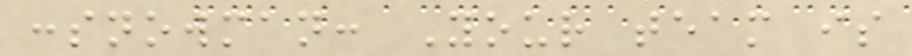:snowman: Your team is
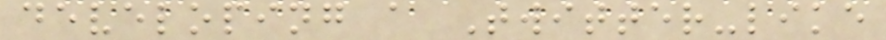developing a Twitter-like
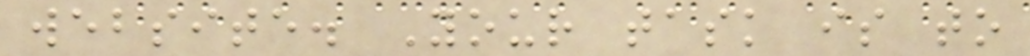website. Your task is to
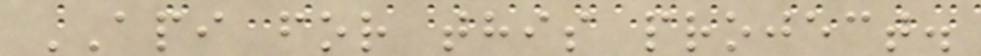API for this project.
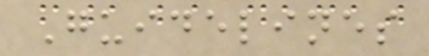Guidelines
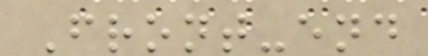Front-end
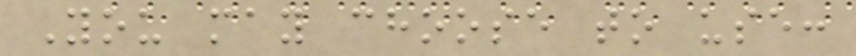You may choose to use:
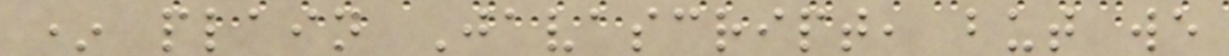* plain Javascript, but we
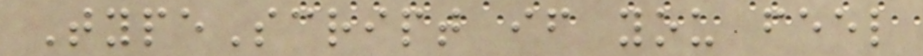TypeScript if you feel
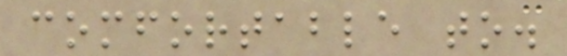comfortable to.
